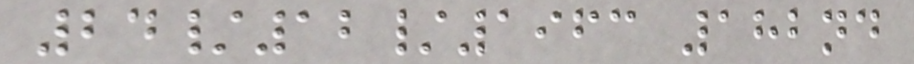24/12/1963 182nd
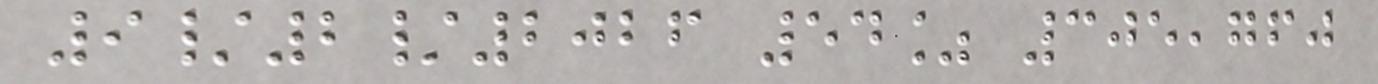9/2/2026 54% 305,760
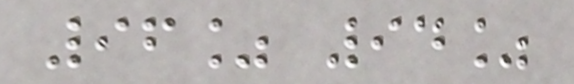96% 94%
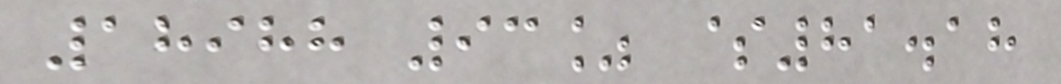18988 93% $81.18
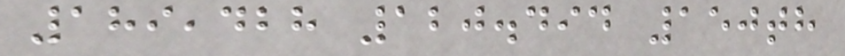189,428 120.494 150th
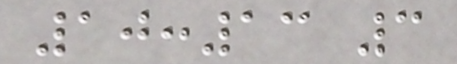10:13 3
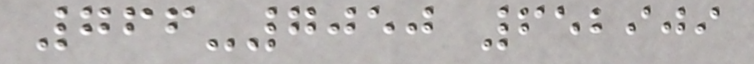766-7050 652909
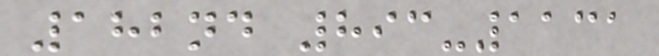182nd 893-1131
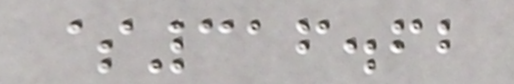$316.62
